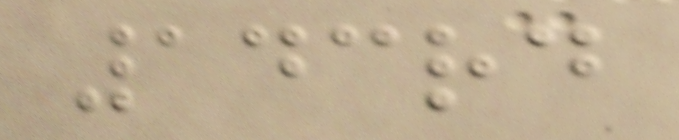143rd
